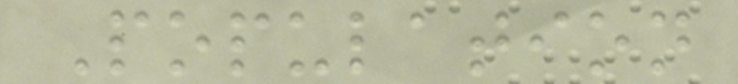Population
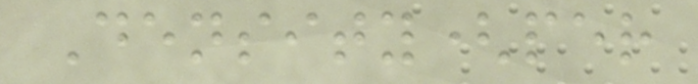Density(per
